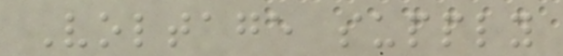Voltage supply
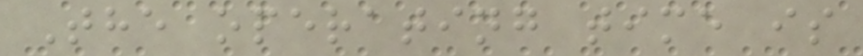The operating time is
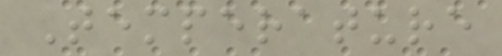Temperature
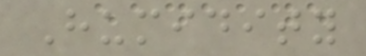Humidity
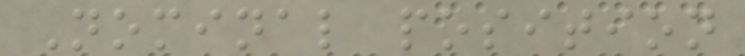Nominal position
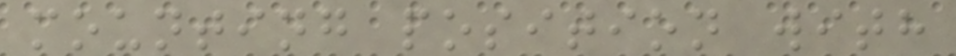mounting position with
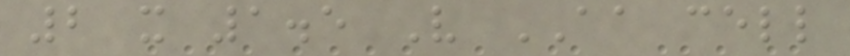2 x 1.5 V AA cell
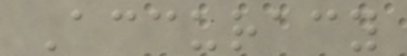Accuracy
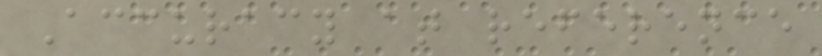Accuracy at reference
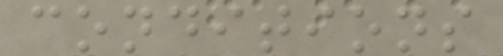conditions
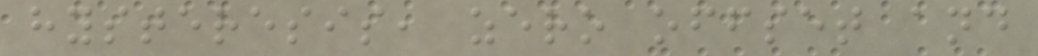hysteresis, zero offset and
